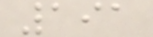191
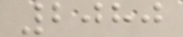2080
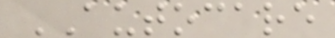AUTOCARE
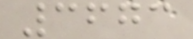3673
